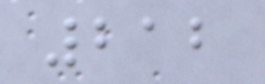212
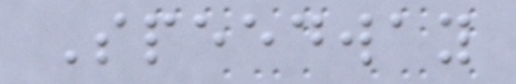Speedway
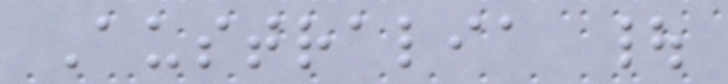Australia |
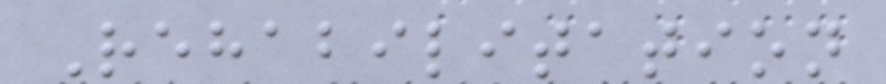Rehabilitation
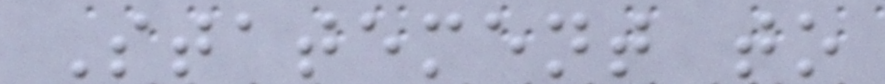Statement to
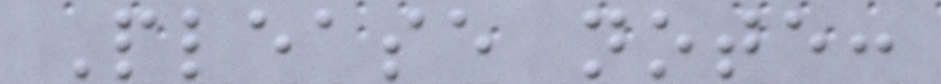Please note:
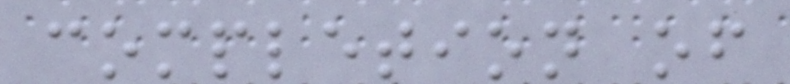completion of
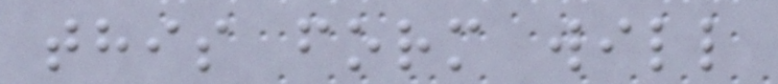this form will
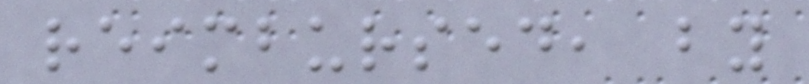reimbursed, by
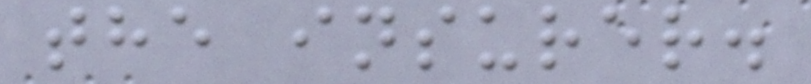the insurer.
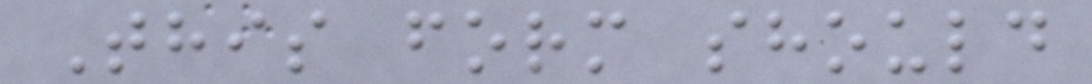This form should
